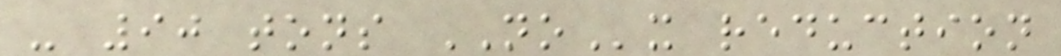- 90 tons NOx reduction
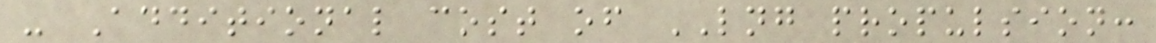- Additional cost of LNG propulsion:
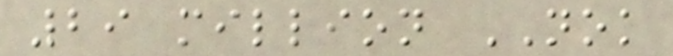29 million NOK
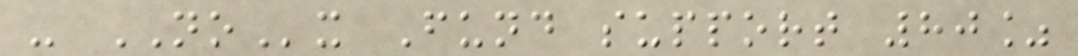- NOx Fund support 80%
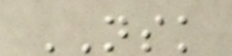NSK
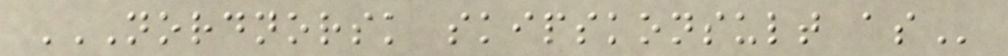NORDNORSK SKIPSKONSULT AS
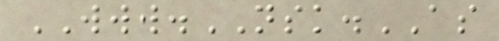WWW.NSK.AS
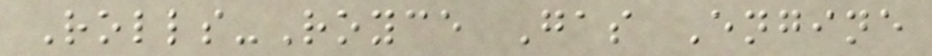Rolls-Royce Gas Engine
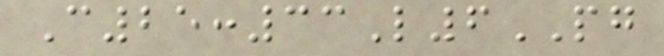C25:33L6PG
